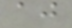aj
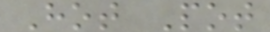Hot Pot
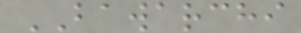BAWARCHI
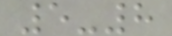5-8
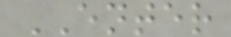ENTER
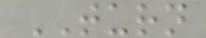TURN
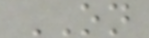ON
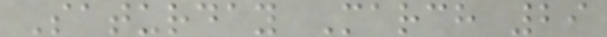Saturday March 29
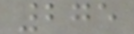275
